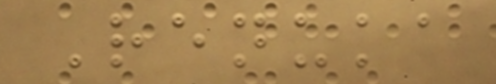Renuka
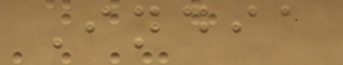India
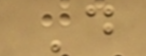D
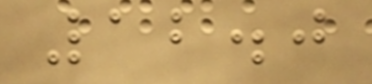12.0
